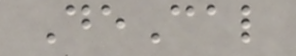DeCal
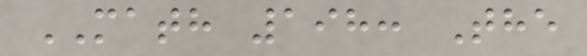MATH 198: The
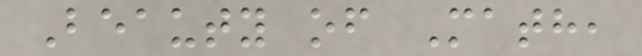Beauty of Math,
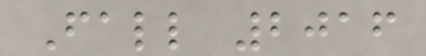Fall 2016
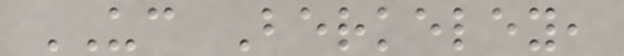UC Berkeley,
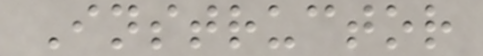Instructor
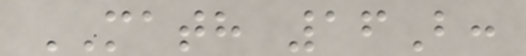MATH 16B:
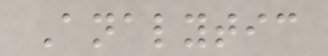Analytic
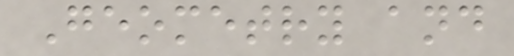Geometry and
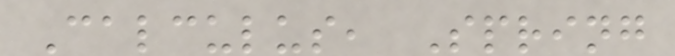Calculus, Spring
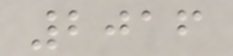2016
